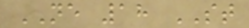NE 18 ST
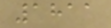1811
